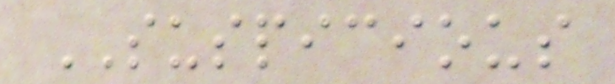SUSPICIOUS
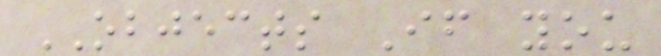OBJECTS If you
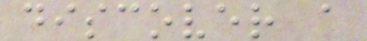discover a
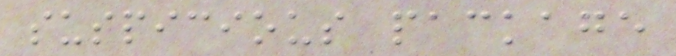suspicious package
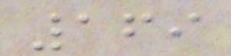169
